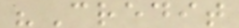"Credit
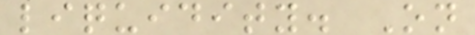liquidity. On
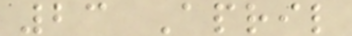23 April
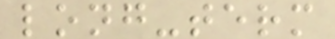long-term
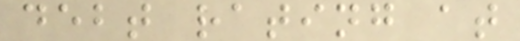debt rating at
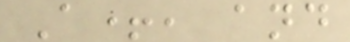A+, and
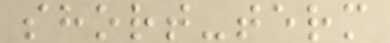short-term
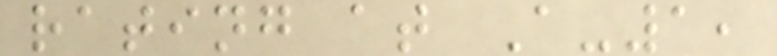rating at A-1,
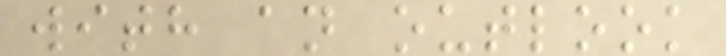with an outlook
